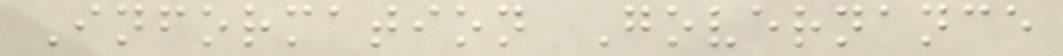Information Governance
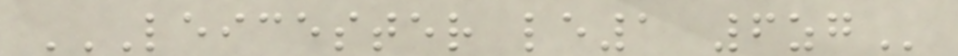LEICESTER LE1 6ZG
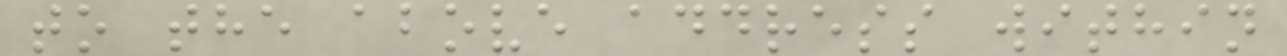to the above address within
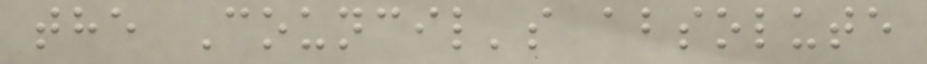the Council's absolute
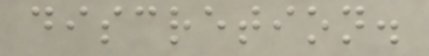discretion.
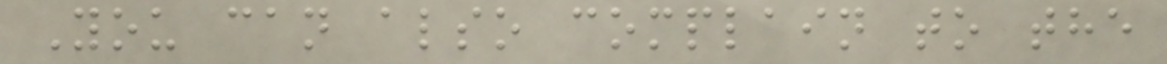You can also complain to the
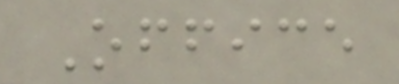Office
